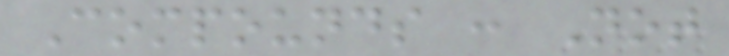Compounds : Not
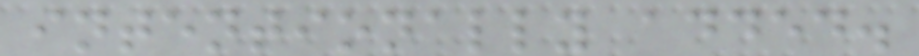intentionally added.
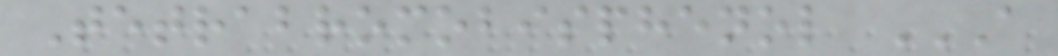Tetrabromobisphenol A
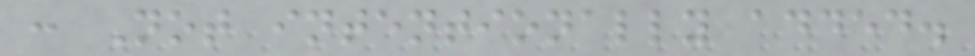: Not intentionally added.
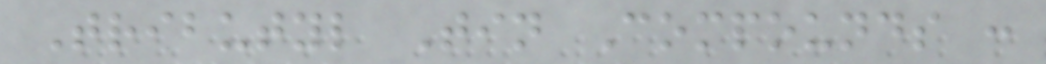Tributyl Tin Compounds :
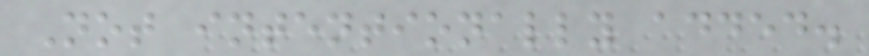Not intentionally added.
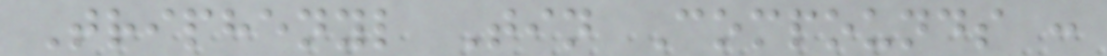Triphenyl Tin Compounds :
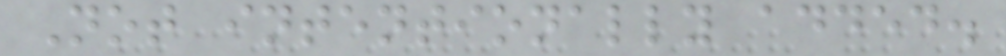Not intentionally added.
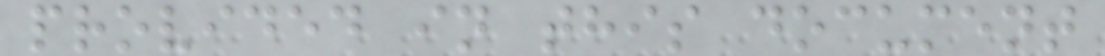provided in this document
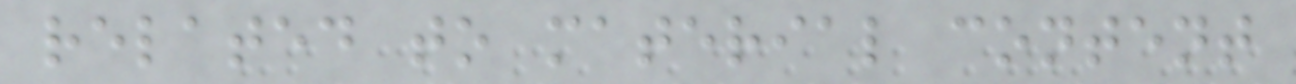related to material content
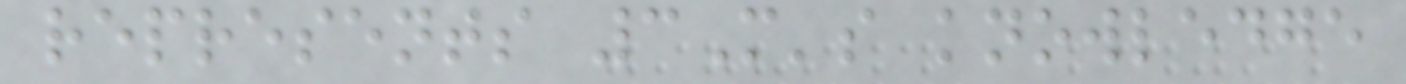represents 3M's knowledge
